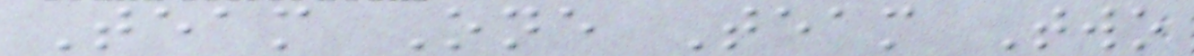Team One Team Two
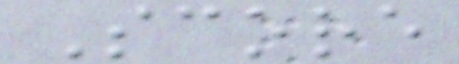Score
